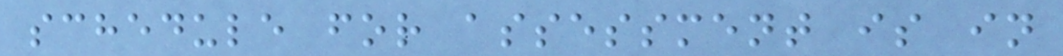schedule for assessment is in
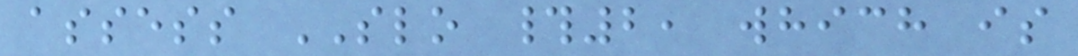assess SLO #2, which is
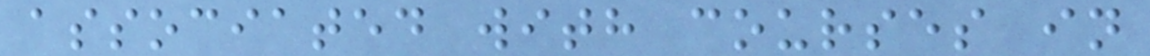associated with courses in
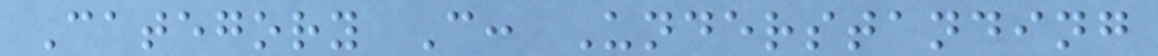Category C: Understanding
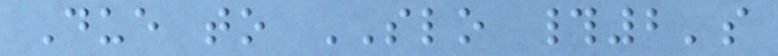Due to SLO #2's
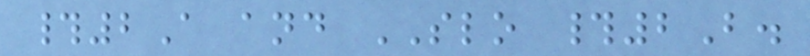#2A and SLO #2B.
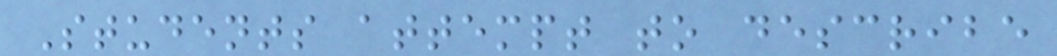Students attempt to describe
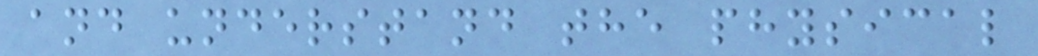and understand the physical
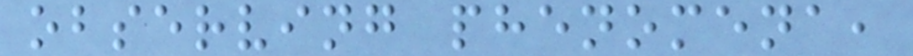observing phenomena,
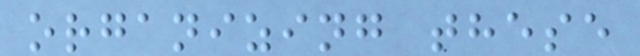organizing these
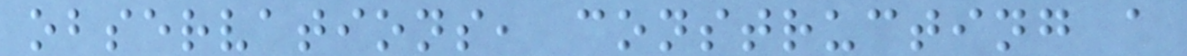observations, constructing a
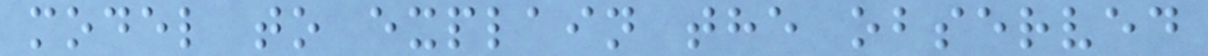model to explain the observed
